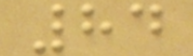84
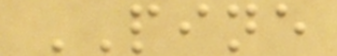PINE
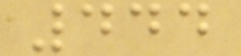444
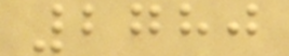2780
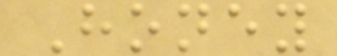Honey
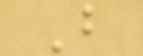B
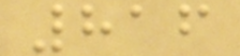816
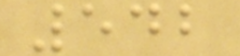542
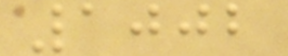1002
